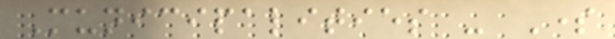Municipalities - Some
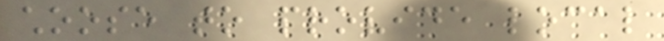choose to provide local
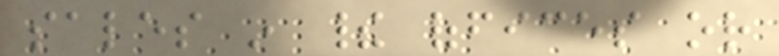sales in their offices or
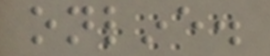online.
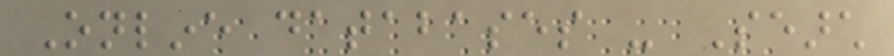Online databases - Search
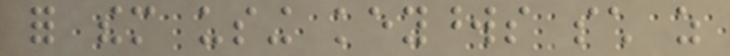for them using keywords such as
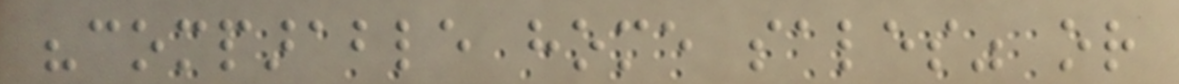"comparable home sales" or
